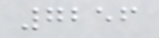7256
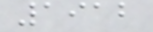1912
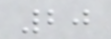20
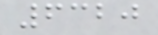6320
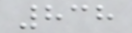838
